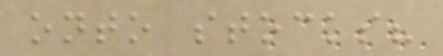onto stocks?
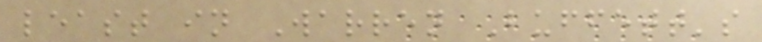least in Warren Buffett's
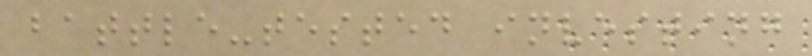battle-tested investing
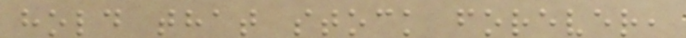hold that stock forever,
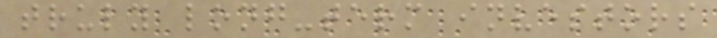truly long-term investors
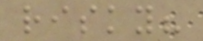risky?
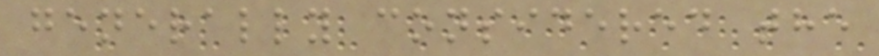generally considered the
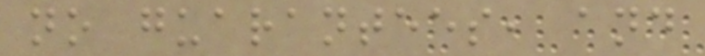no guarantees, and
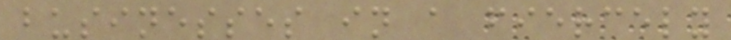businesses in a fiercely
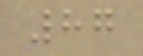87
